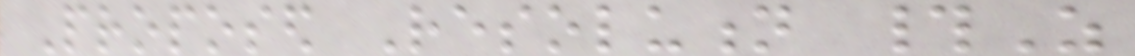Proposed Resolution #Z
